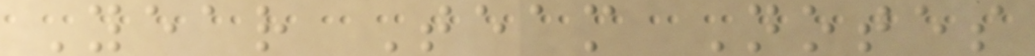Year Team Notes
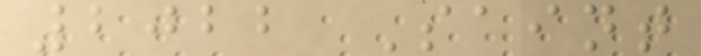2022 Saint
